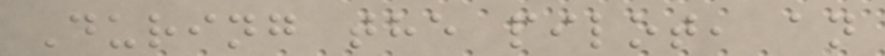During the pilot, an
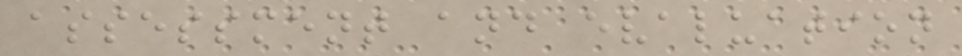assessment and evaluation
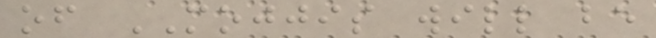of MOJJIS will be
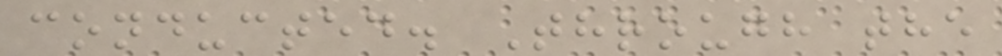conducted. Through the
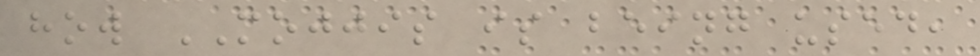how MOJJIS is being used,
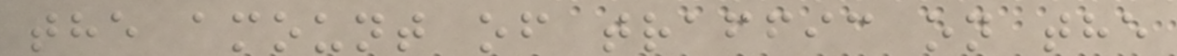the amount of traffic on the
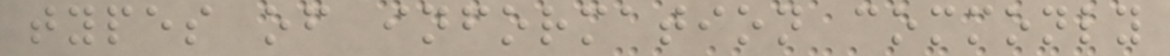types of information commonly
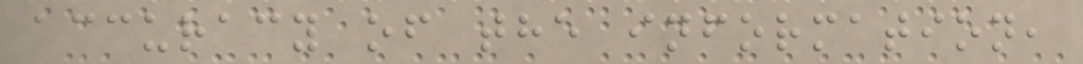accuracy of the information,
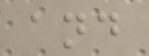and
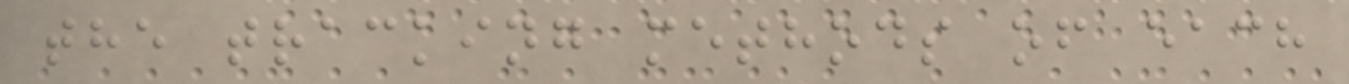the tracking methods of each
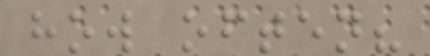how often?
